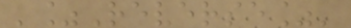'%Reverse%'
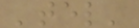'tel'
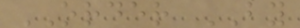ORDER BY
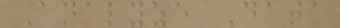Analyze Data
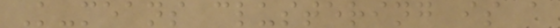K-means clustering is a
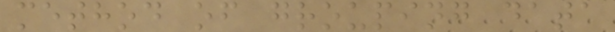method of grouping data
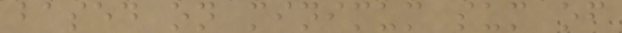based on minimum sum of
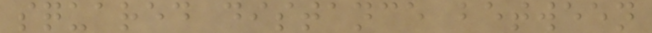squared distance between
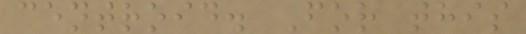centroid. For this
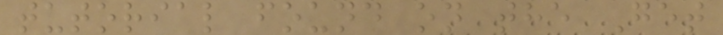tutorial found on the Get
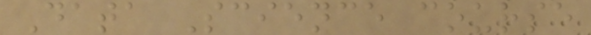Data Science course
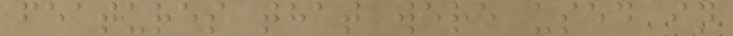features that were used in
